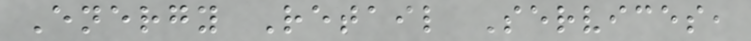Energy Retail Services,
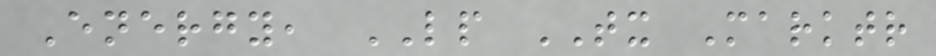Energy, LP TX Marktr
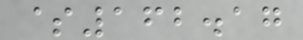$162.17
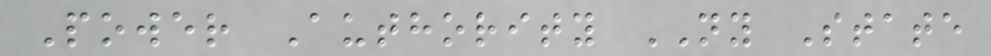Power Authority NY State
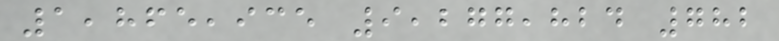1,865,935 9,277,824 782
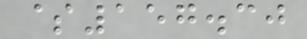$157.30
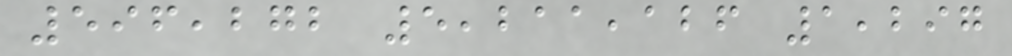596,272 5,211,126 1,297
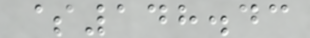$148.43
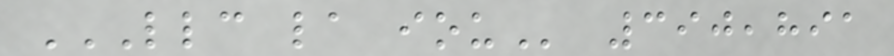LLC LA IOU 390,891
